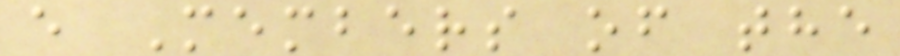e Members of the
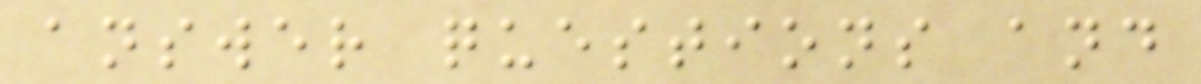answer questions and
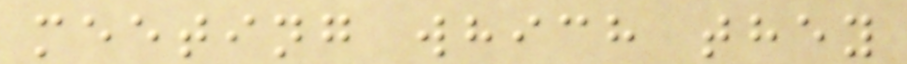meeting which they
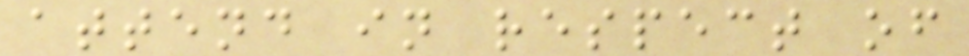attend in respect of
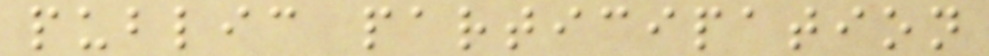public participation
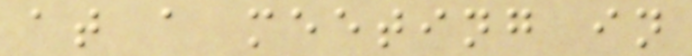at a meeting in
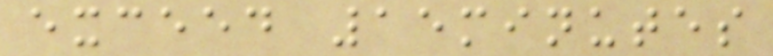exceed 15minutes
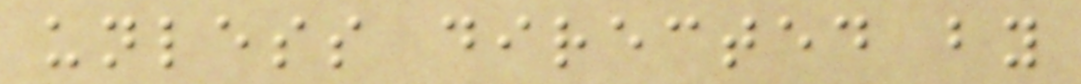unless directed by
